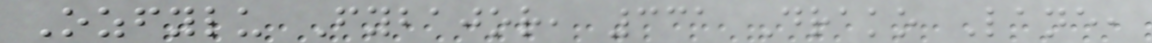Ozfylu Fybajor, 331 Drako Lane,
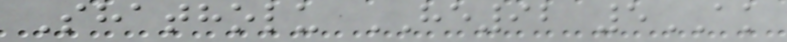Shatholu HE92 5AK
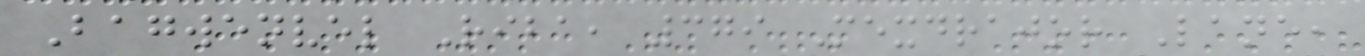Bagwenvel Riba, 379 Mexdrajor Lane,
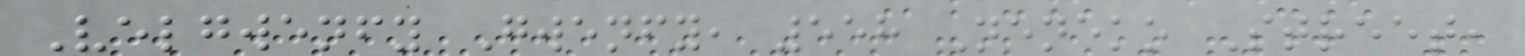Velgwenfy Gwenfy, 558 Neneko Street,
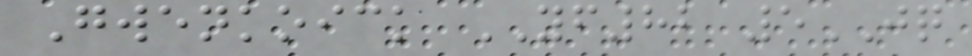Gwenkoick YF82 5JQ
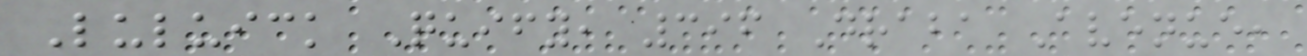Luluick Quify, 396 Draba Avenue,
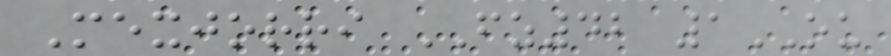Mexjorri FZ42 1OU
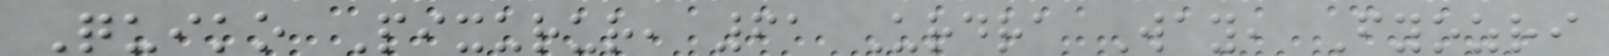Quiko Pixurur, 61 Urdra Way, Fyozri
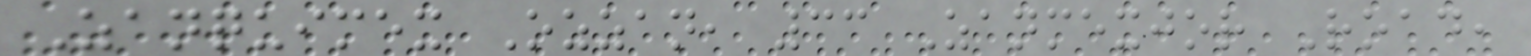Zanquimex Ozzan, 33 Zanmexjor Road,
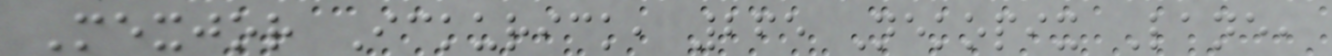Mexjor Ickurick, 265 Nekopix Lane,
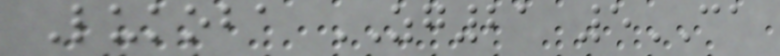Lukoba ZG21 5CA
